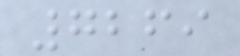7269
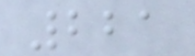221
